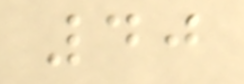40
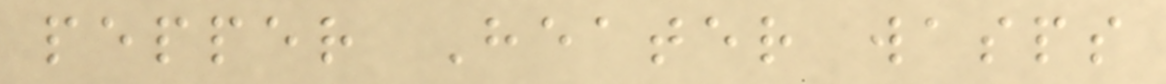pepper Heater wasps
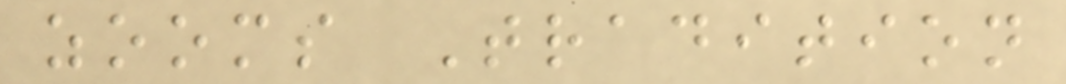zooms Tradition
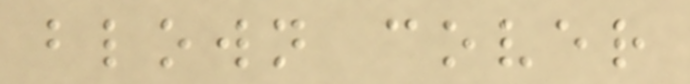blown cover
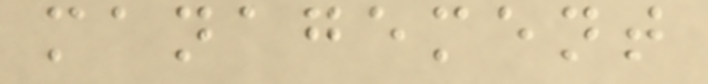management
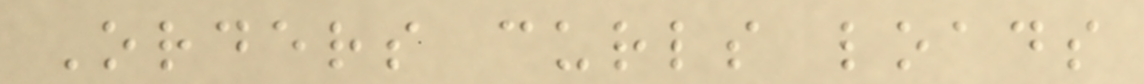Orders curls loads
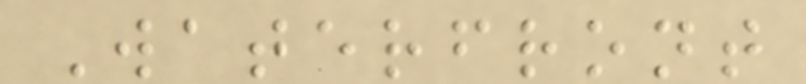Waterfront
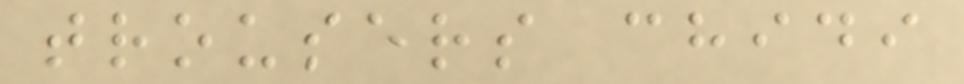trousers chidi
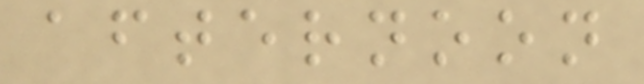afternoon
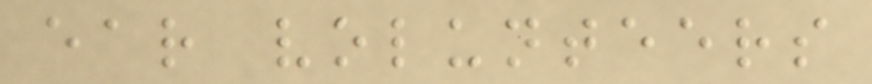ear volunteers
